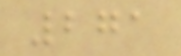271
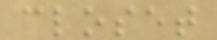closet
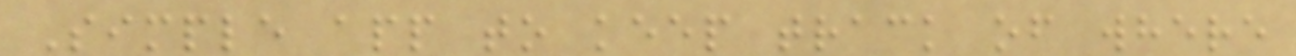Simple app to keep track of where
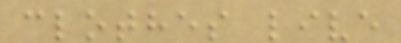clothes live
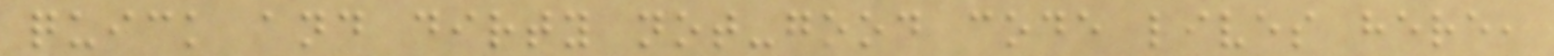quick and dirty not-good code lives here,
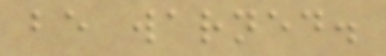be warned.
